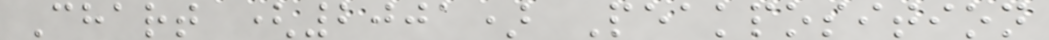Chart (2001) Peakposition
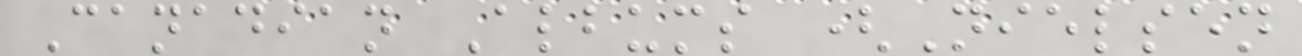Canadian Albums (Nielsen
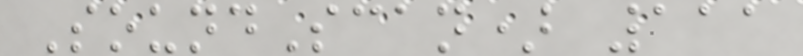SoundScan) 111
